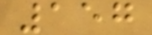157
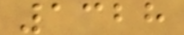1328
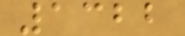1322
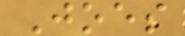Joes
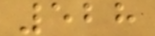528
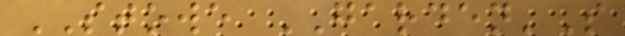STOWE GARDEN'S
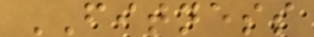FITNESS
